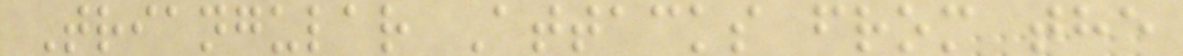Triangular Attacks from the
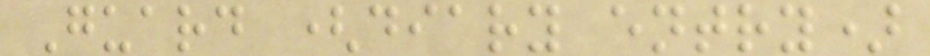Guard (diary entry)
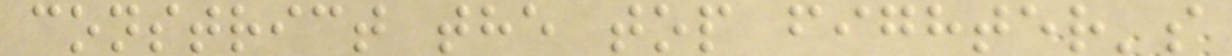constrict the top fighter's
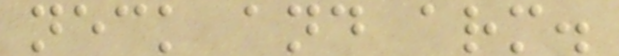neck and arm.
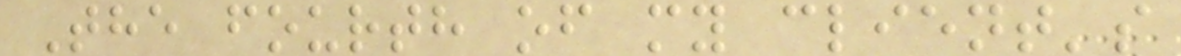The fourth of my client's
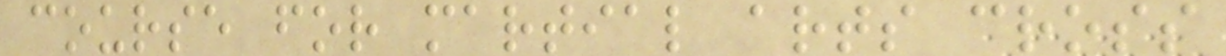course for martial arts cross
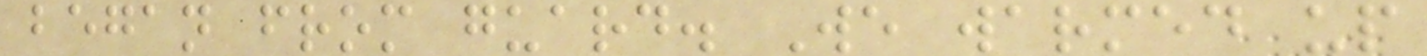began from guard. We warmed up
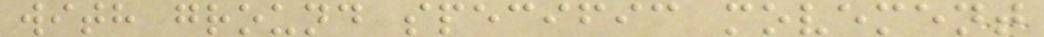with ground specific movement
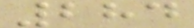284
